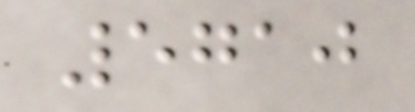5710
